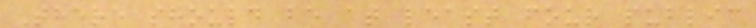There should be at least four public
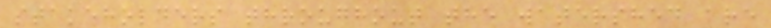stakeholders throughout the watershed are
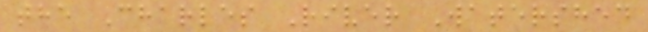the Charles River Watershed
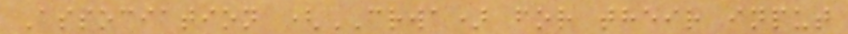Association (CRWA) for their input
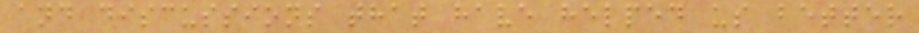and discussions that have helped us better
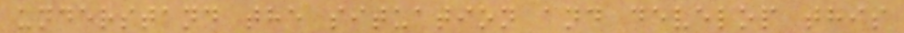understand the situation and develop this
